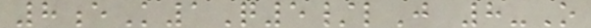8eK1Q5/lJ 8-O
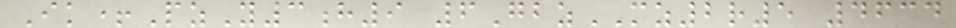Ik+PzY3h9 6GbzMZ2r5 4634
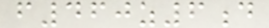f460z6d
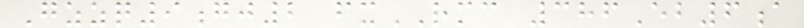Gzzq9gj2 fxRMC 386Eb6a
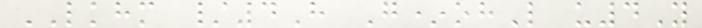LKHM /4H G*ohL u4Y
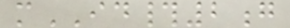mID#2g
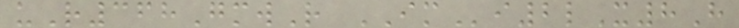uR368GmwR IMi2lX8H
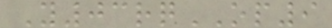Y03rqOP9
